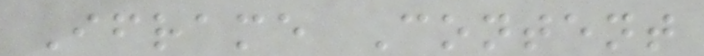Iframe Content
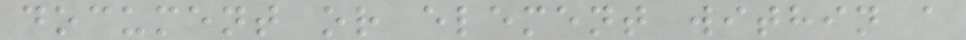document or element within a
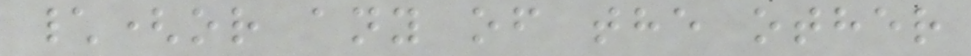\(or any of the other
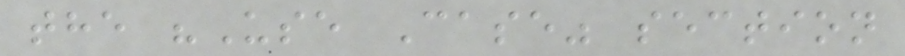the "Use Case" section
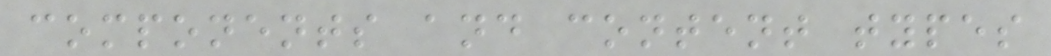components and content types
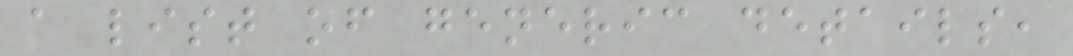a list of generic details,
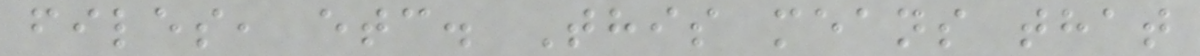files, etc. This means that
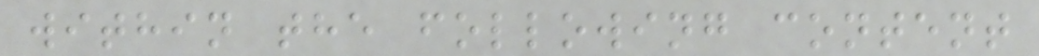within the following content
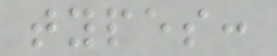types:
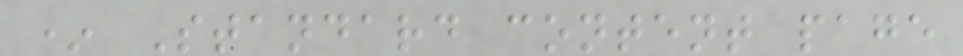* Standard content page
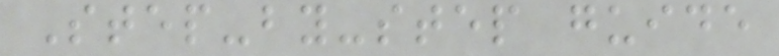Step-by-step guide
